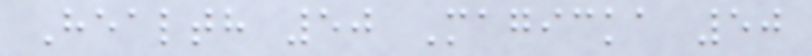Health 50 Magicka 50
